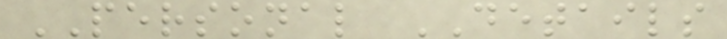PERSONAL DETAILS
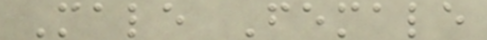Male Female
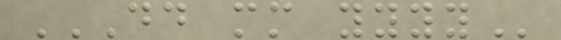DD MM YYYY
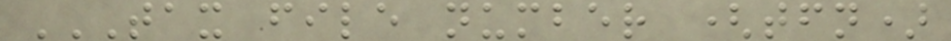TAX FILE NUMBER (TFN)
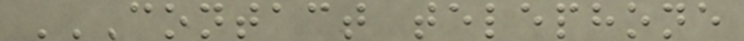CONTACT TELEPHONE
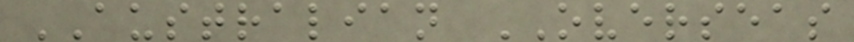AUSTRALIAN OVERSEAS
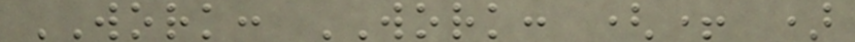WORK: WORK: (+ )
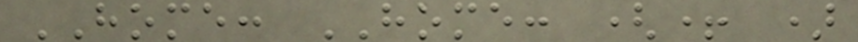HOME: HOME: (+ )
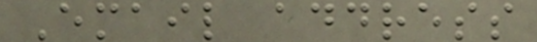Email address
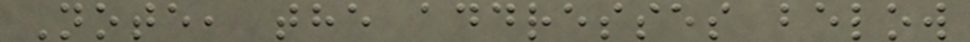Note, the addresses below
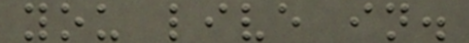you live in.
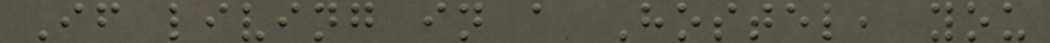If living in a Hostel, you
